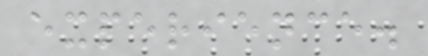experience.
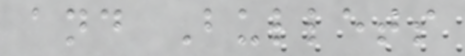and Bullets
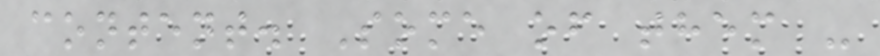content. Some of them -
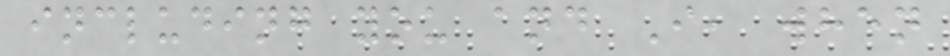including you and I, when
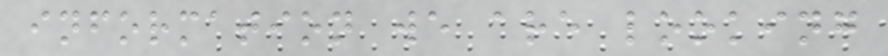information we are looking
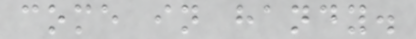come in handy.
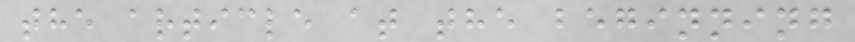the article at the beginning
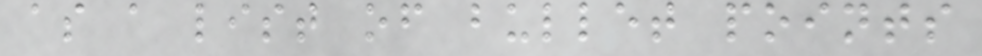as a list of bullet points
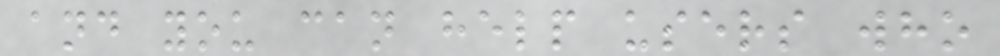and you can help users who
